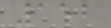152
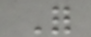For
